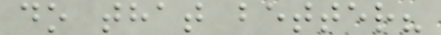do that better?
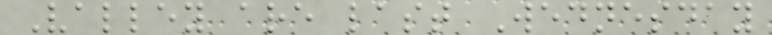Valley are last Wednesday
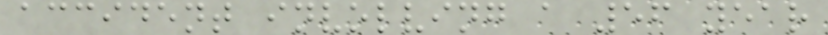accident involving a 56 year
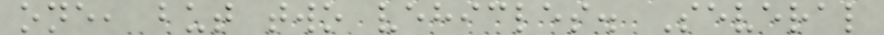one, but two vehicles. Several
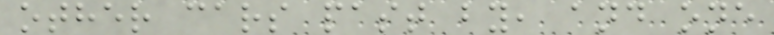other cars past by, and one
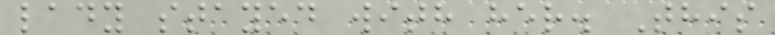lady stayed with her. This
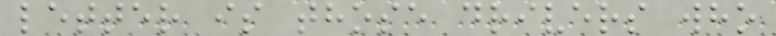letter is those drivers who
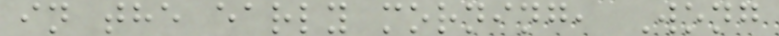in the early morning, Wong
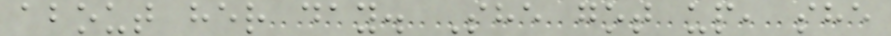about her day. She got up, she
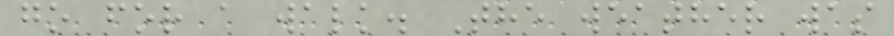go for a walk. The weather was
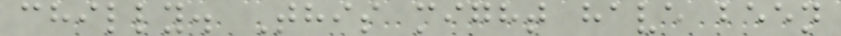chilly. This might have been
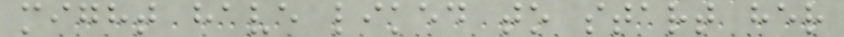might have liked to start her
